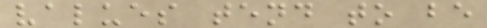values tend to be
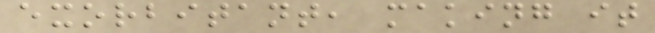exorbitant, making it
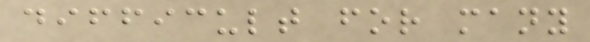difficult for many
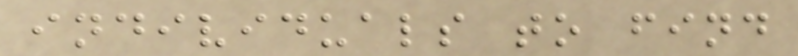individuals to find
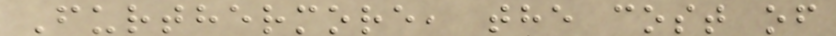Furthermore, the cost of
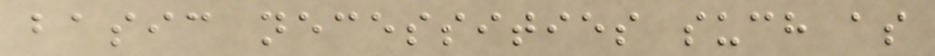basic necessities such as
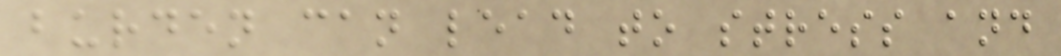burden can lead to stress and
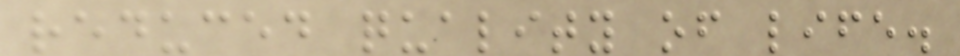reduced quality of life.
